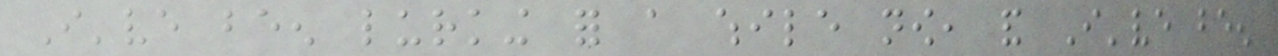I've been lurking for a while now, and I've been
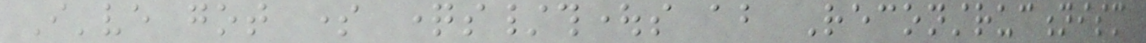I've got some questions/thoughts about Reconstructionism
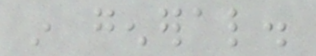in general.
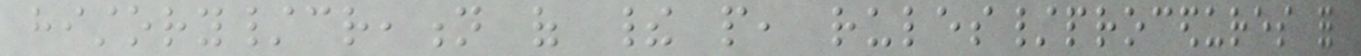history/creation of their people, rules/procedures for
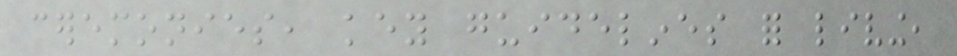ceremonies, key guidelines for living,
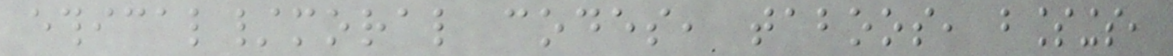ethical/moral codes, taboos, blessings,
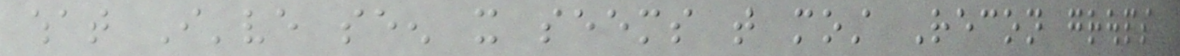what I've seen it seems that most Recon groups
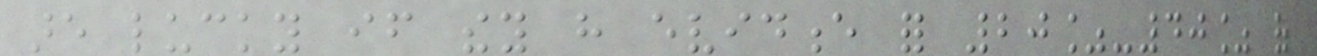are lucky if they have evidence for 20%-40% of
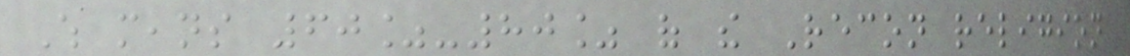Which means 60%-80% of the Recon religion
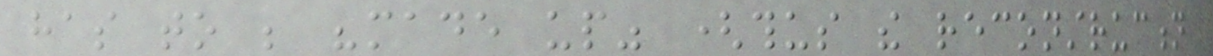has to be "made up" (thus the reconstruction
